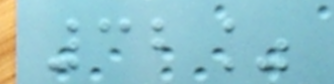32%
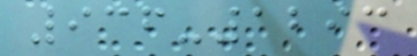936-1293
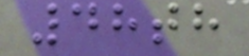48th
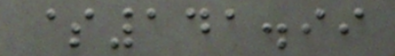$141.99
